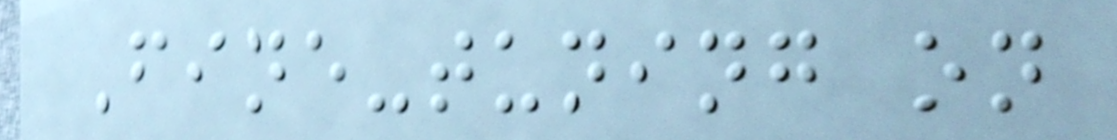Fine-tuning on
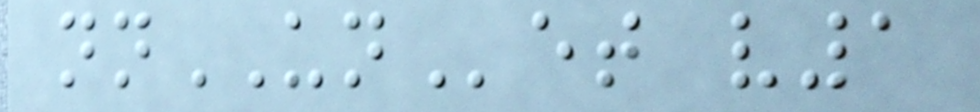nnUNet v1
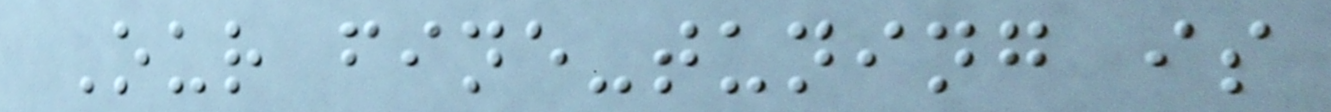Our fine-tuning is
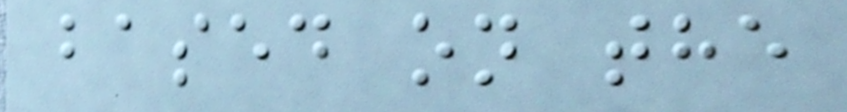based on the
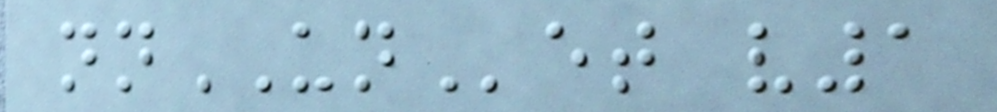nnUNet v1
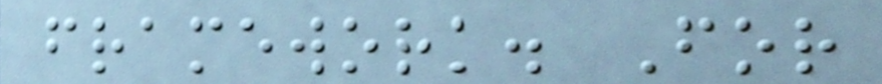framework. For
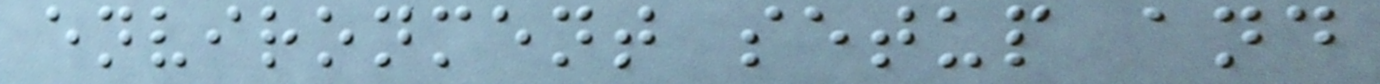environment setup and
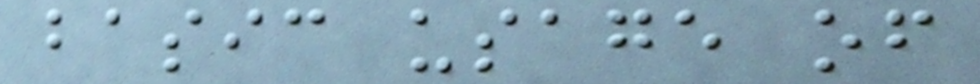basic usage of
